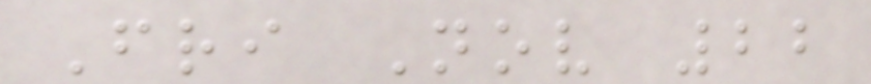Fri Nov 22
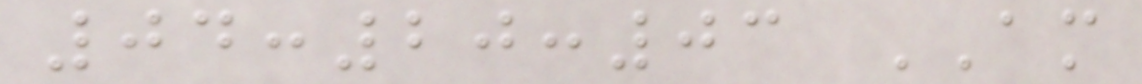04:20:03 AM
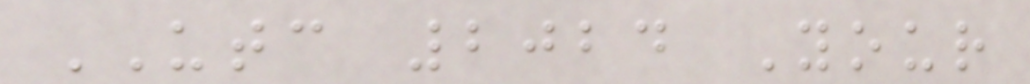UTC 2024 Your
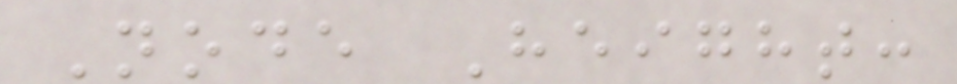Node Height:
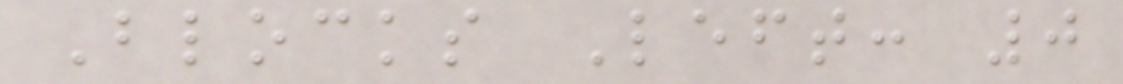Blocks Left: 0
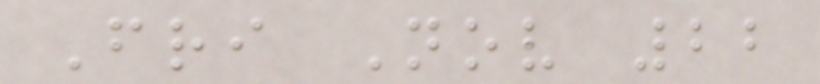Fri Nov 22
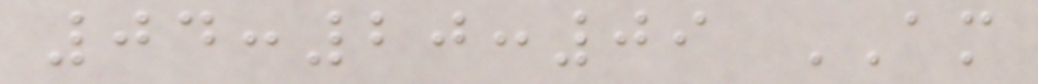04:20:09 AM
